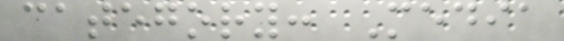category: Media
